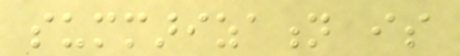summarization is
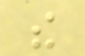the
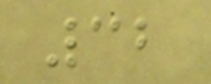32
